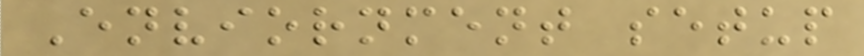Enviornment setup
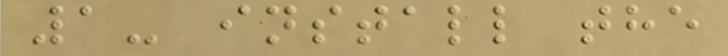1- install the
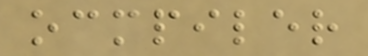ocmpiler
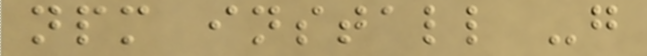npm install -g
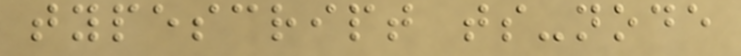typescript ts-node
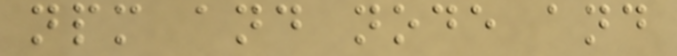npm and node and
